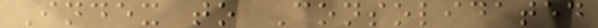Index to Consolidated
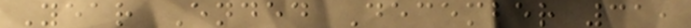Year Ended December 31,
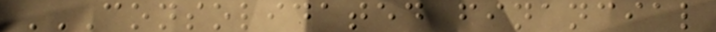CONSOLIDATED FINANCIAL
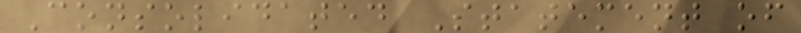Consolidated Statement of
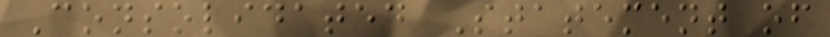Consolidated Statement of
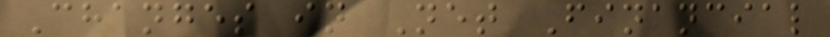Changes in Net Financial
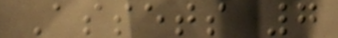Assets 7
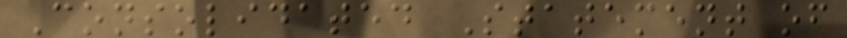Consolidated Statement of
